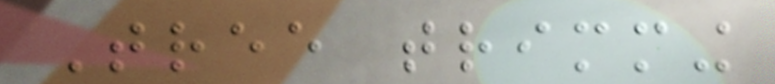Tree trimming
